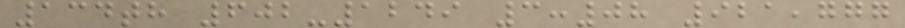134th 602-1249 3:08 921,777
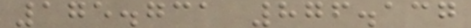175.731 876.137
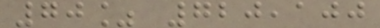70% 720,100
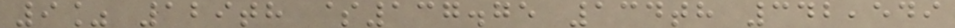9% 129th $137.75 134th 342,549
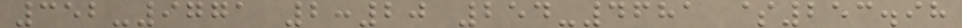352-9771 2:20 254-4681 $253.98
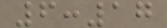6:17
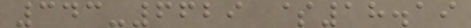343-6629 $18.19
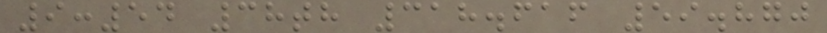9:54 38th 318.616 59.870
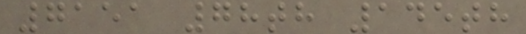7151 78th 145th
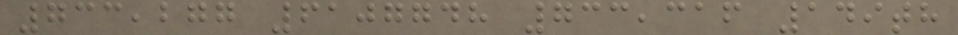733,277 6107748 733,316 149th
